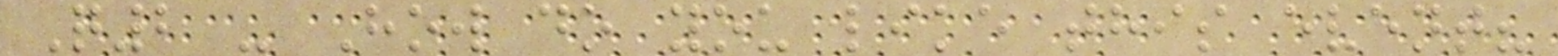Q2 - How do you like this event?
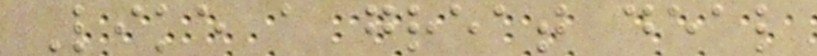Like a great deal
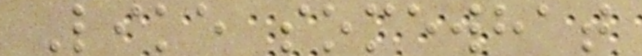Like somewhat
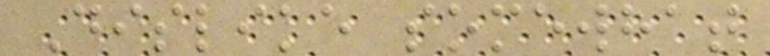Dislike somewhat
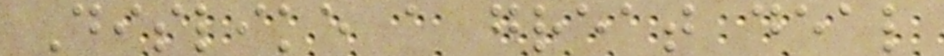Dislike a great deal
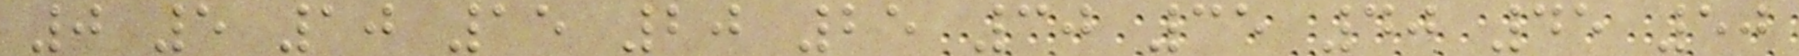0 5 10 15 20 25 30 35 40 45 50
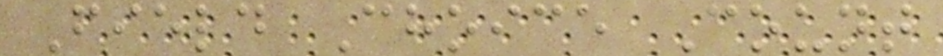Field Choice Count
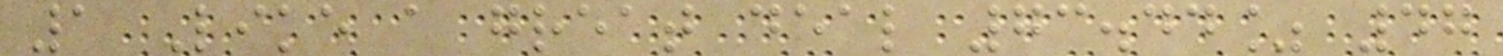1 Like a great deal 73.44% 47
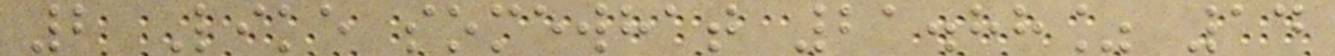2 Like somewhat 21.88% 14
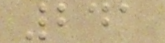241
